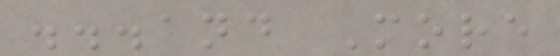...and More
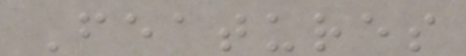Features
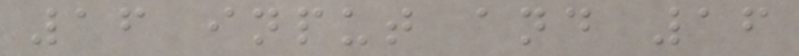16 input and 16
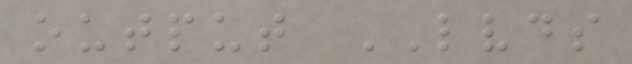output LVDS
